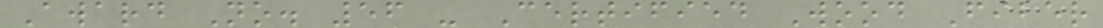Award No. 56 - Certified Wood Fiber
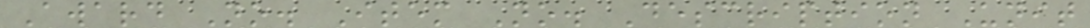Award No. Item No. Description Unit
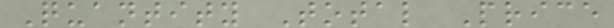Quantity Total Price
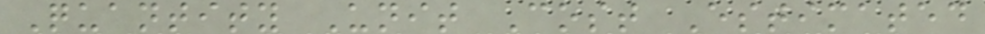Quantity Unit Cost Estimated
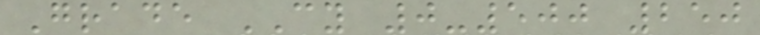Grade CY 0-500 250
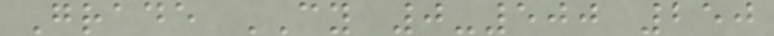Grade CY 0-500 250
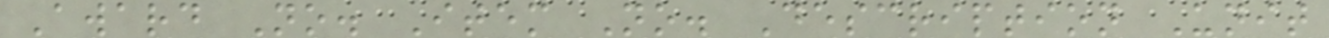Award No. Item No. Description Unit
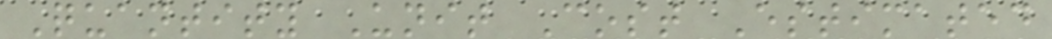Quantity Unit Cost Estimated
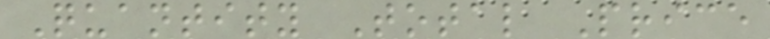Quantity Total Price
